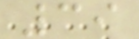39
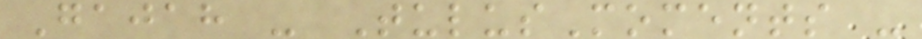Gajah - TulusMoments -
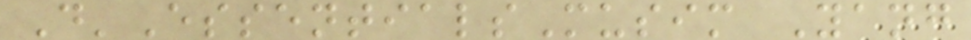D'EssentialsMusim Yang
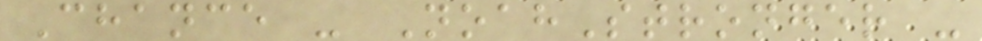Chance - NoahStronger -
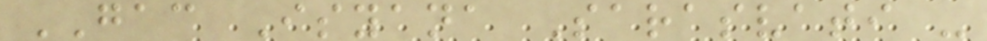GAC Isyana Sarasvati -
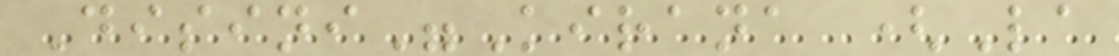Disini"Kirana (La
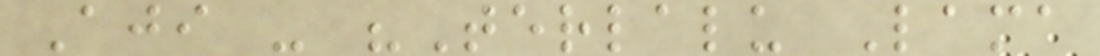Aji - "Terlalu Lama
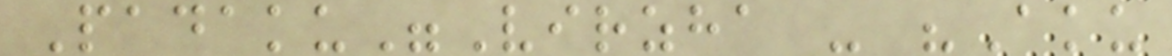Padaku"Virzha - "Aku
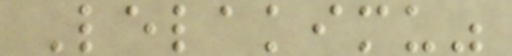Lelakimu"
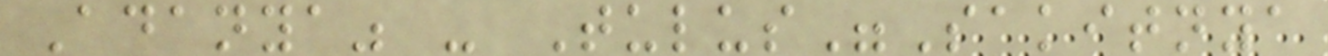Adanya" - Tulus"Sakitnya
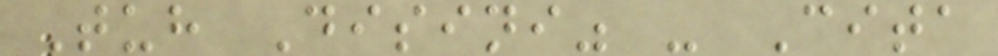Tuh Disini" - Cita
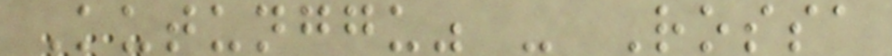Kutunggu" - Rossa
